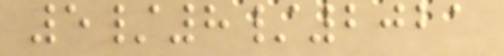5/8/2021
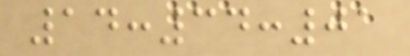14:34:01
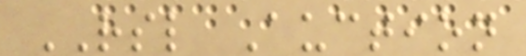RSL Auction
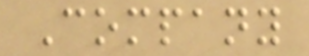Company
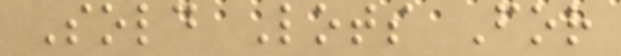Sold Lots For
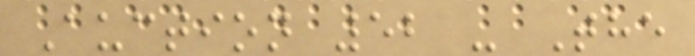Auction 52 - The
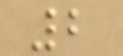2
